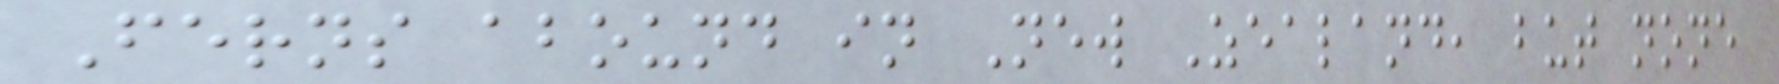Ferns abound in New Zealand, but none
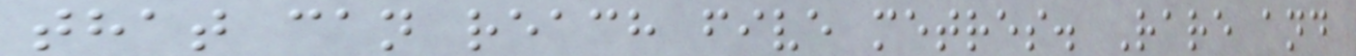that can reach five metres. Rare and
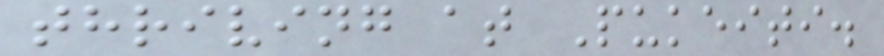thriving at Pukeiti.
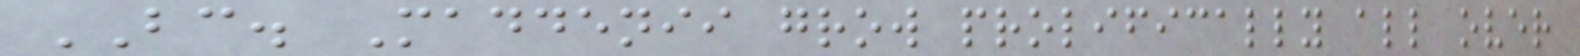BC. Maddenii grow prolifically all over
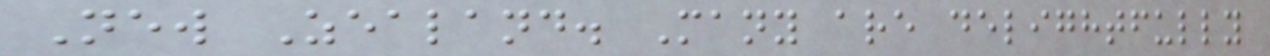New Zealand. Many are delightfully
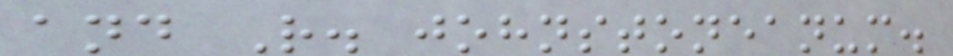and R. johnstoneanum.
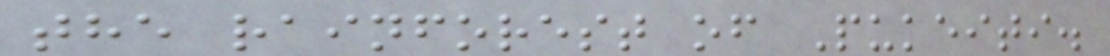the rainforest of Pukeiti.
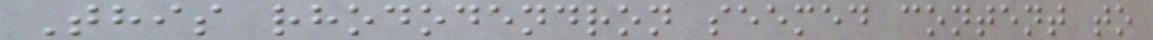This rhododendron seemed content to
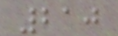210
